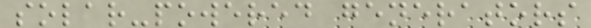solar-powered generators
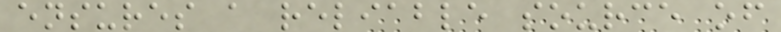ensures a reliable source of
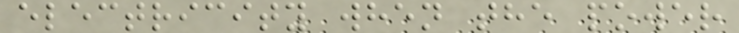electricity when the power
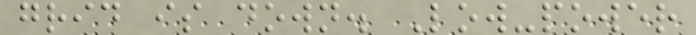grid is down. Low-power
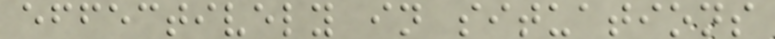effectively in situations
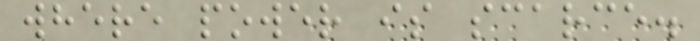where power is scarce.
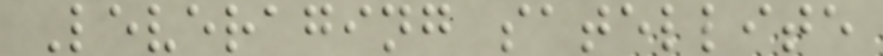Leveraging satellite
